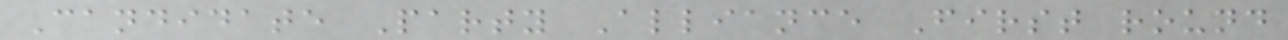Candidate Party Alliance First round
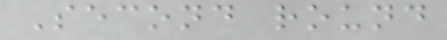Second round
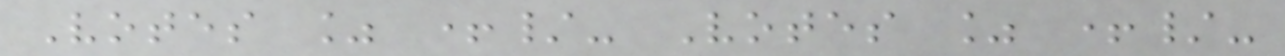Votes % +/- Votes % +/-
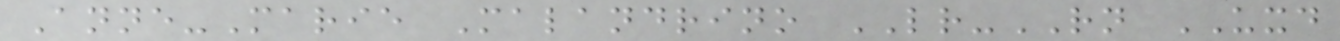Anne-Marie Malandrino LR-RN UXD
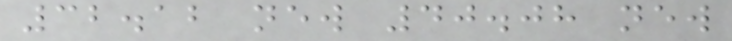32.12 new 40.08 new
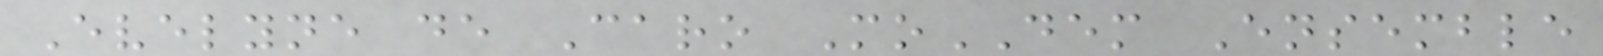Evelyne de Caro MoDEM Ensemble
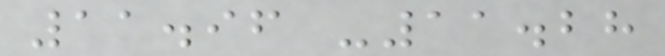11.96 -11.28
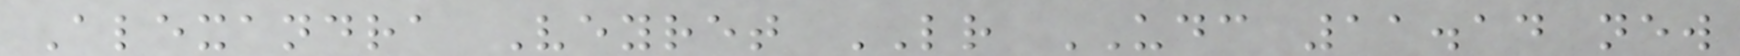Alexandra Veyret LR UDC 11.14 new
